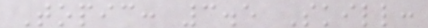Topic: 3.5 Skill:
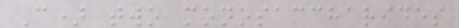C) two monosaccharides
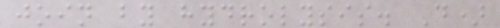join by hydrolysis. D)
